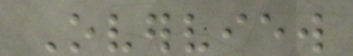Overview
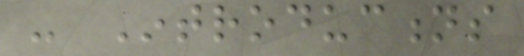- Introductions
